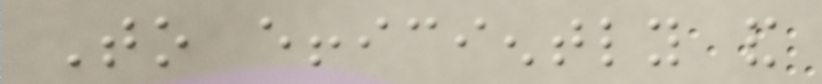To efficiently and
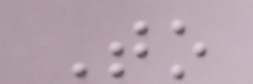To
